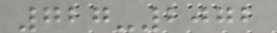727-2072
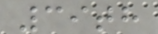39th
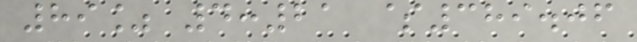89% 4:21 $389.06
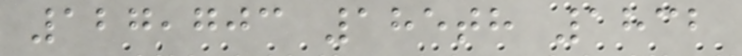127,703 185th 1832
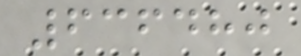636480
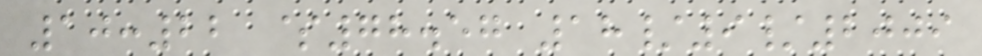10:22 $78.57 18/9/2009
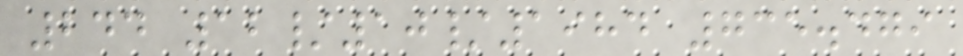244 12/10/1984 735.479
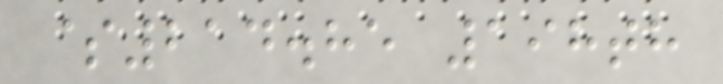$214.85 198th
